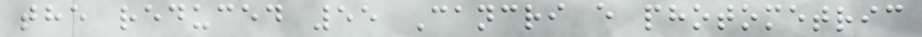the reduced 55 Cancri e photometric
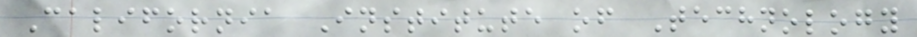California Institute of Technology
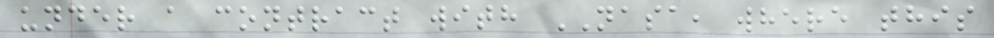under a contract with NASA, where this
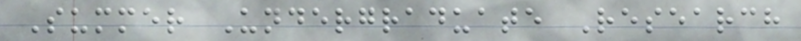Summer Undergraduate Research
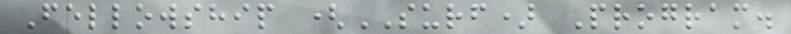Fellowship (SURF) Program.
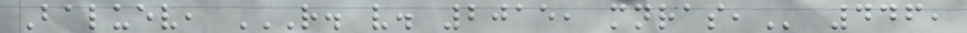Baluev, R. V. 2015, MNRAS, 446,
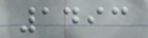1493
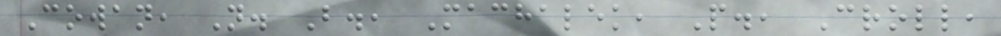Cowan, N. B., Machalek, P., Croll,
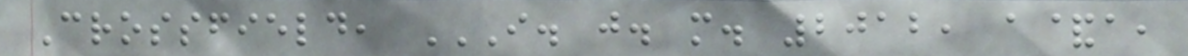Crossfield, I. J. M. 2012, A&A,
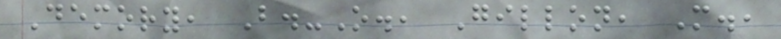Demory, B.-O., Gillon, M.,
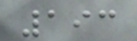193
